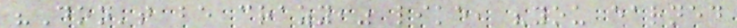"Don't be crazy," like, "you earned
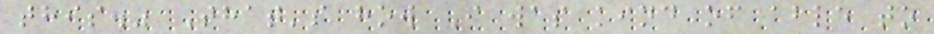this." That's how I was kind of able to
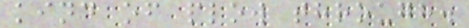kind of plow through.
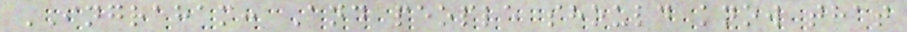INGRAHAM: And people should know that
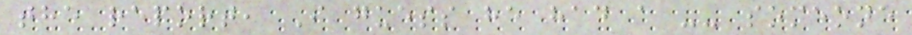the report, I guess he had a -- someone
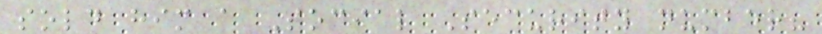sold him a Social Security number?
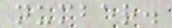number.
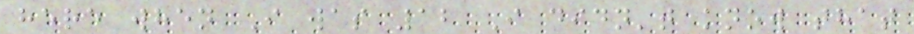here when I was 12 I didn't know that
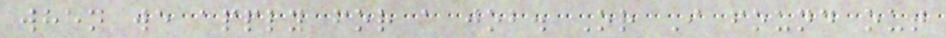when we apply for a job. Or I found out
